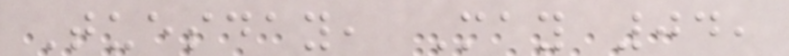Tuesday, May 04,
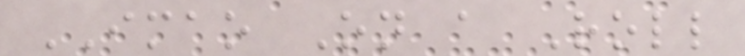IMAO On a Roll
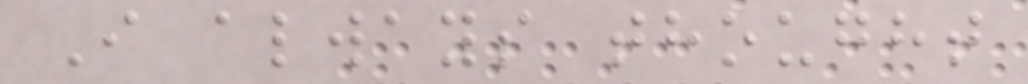I always thought
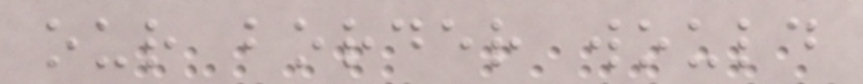our border would
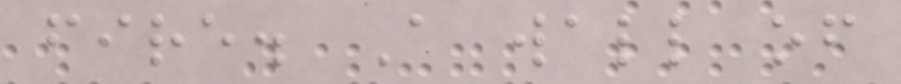fire. A wall of
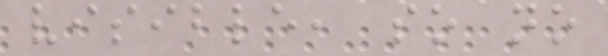visible, so no
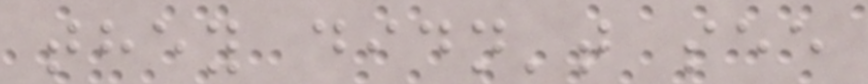they didn't see
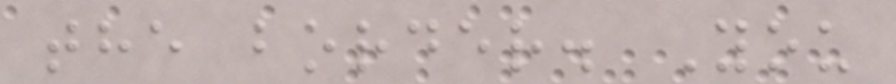the border. You
